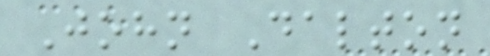John Dalton
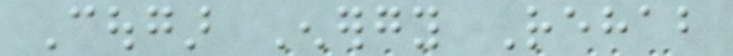Cougar Energy Rehab
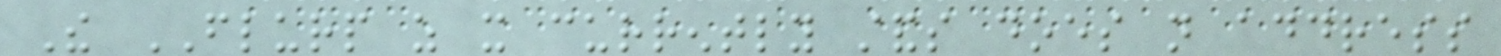The FLURP as it currently stands does not address
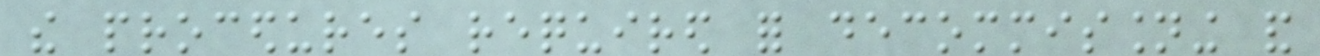the procedures required for decommissioning and
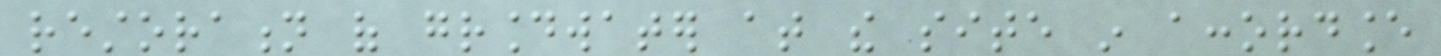restoration of groundwater at the site in accordance
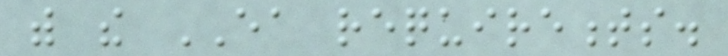with the EA requirements.
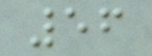56
